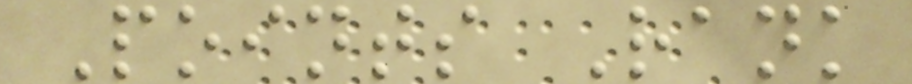Points Rank
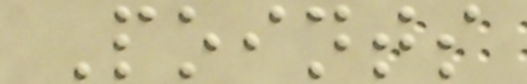Points
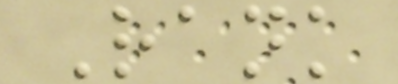Rank
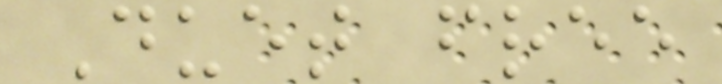Duet free
